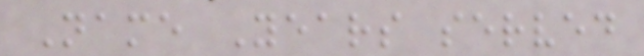Name Years served
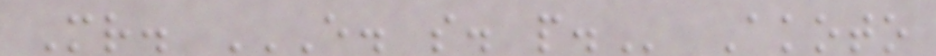Mr. E. S. P. Akoto
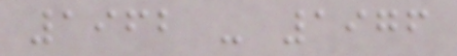1962 - 1976
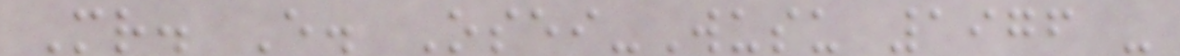Mr. E. Osei-Wusu 1976 -
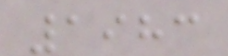1983
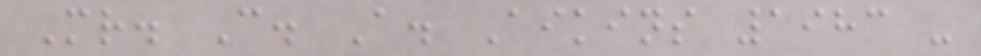Mr. C. A. Aikins 1983 -
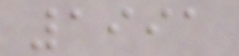1991
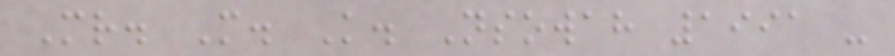Mr. M. K. Nsowah 1991 -
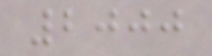2000
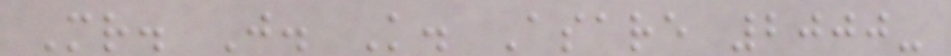Mr. J. K. Asare 2000-
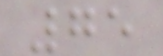75
